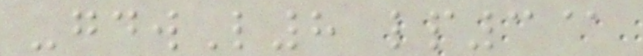-gdwL8 lp3@
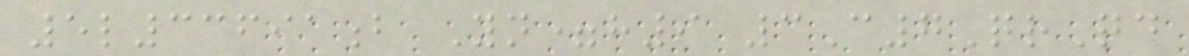5l33691b Yn=h9 3C7QrQd
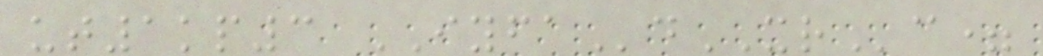ut1kp3 IYFAdXRc=
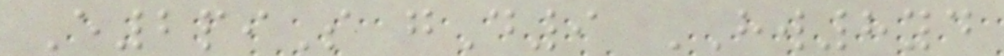E2piS gD9 HW8yd
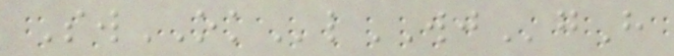SwOKlWJgH
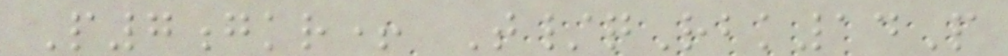P7gkr+ T/qRbk14P
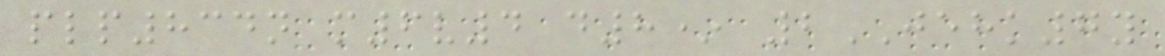plp834n m6v4 d8* 2JEHK7y
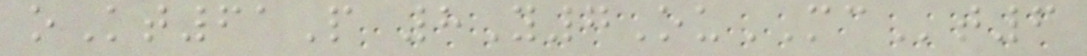oKt61P 8Y7OuMCt6
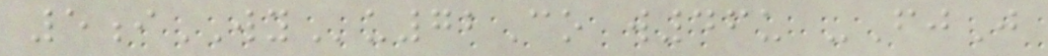5iWYu72Co w46u -FjJ
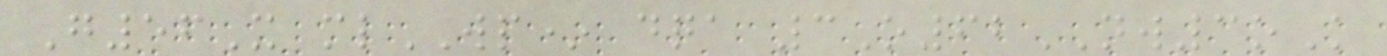G56X mlWP* dqa 3O62NW3oK
